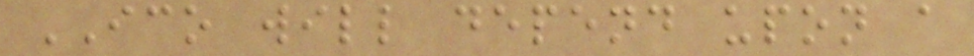ICO will depend upon a
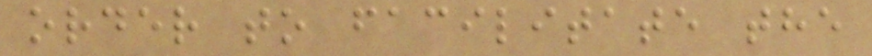order to facilitate the
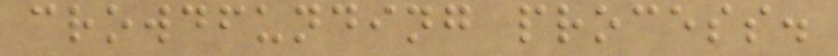crowdfunding process.
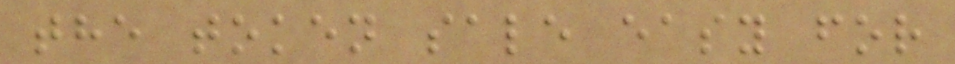the token sale easy for
